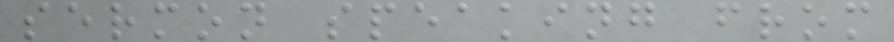sermon speaking from
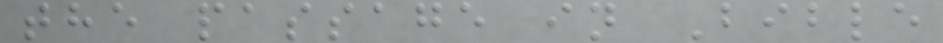the passage in Bible
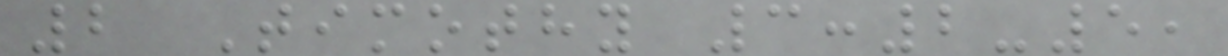2 Timothy 3:2-5,
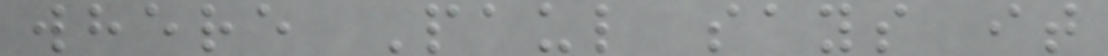where Paul says it
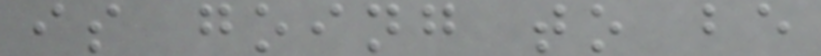is going to be
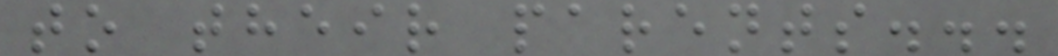to their parents...
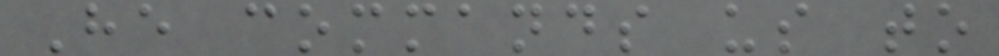He commands us to
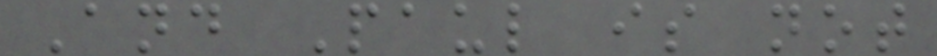And Paul is not
